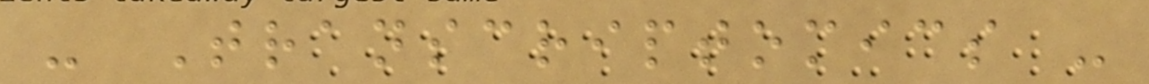- Transcriptomics -
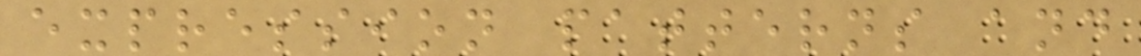expression patterns and
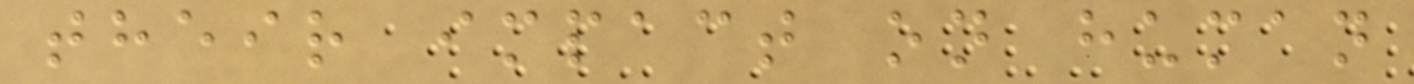their impact on human
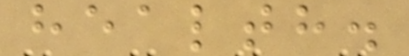health.
